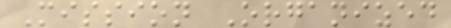Mission Organized
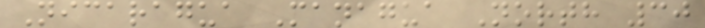Nicaragua Managua North 30
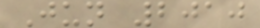Jun 2010
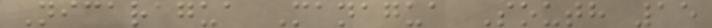Nicaragua Managua South 15
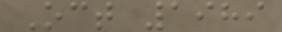Oct 1989
